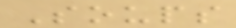Soups
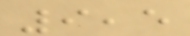9,5
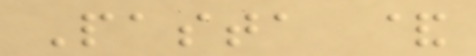Pasta &
